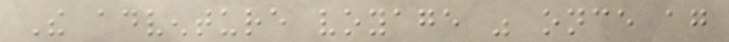The adventure voyage was once again
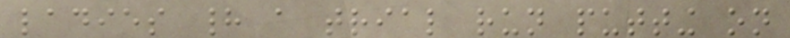ladies had a trial run putting on
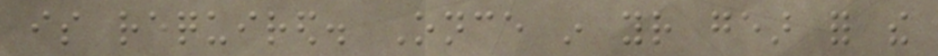is required. Once in your gear for the
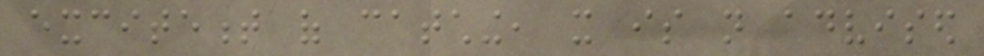excitement of catching, it is not advised
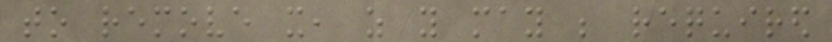to remove it, as you may be required
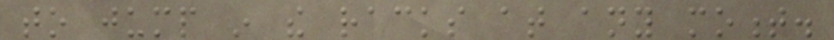to jump in the racks at any moment.
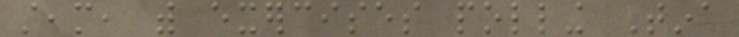steam, with exercises polling Tina
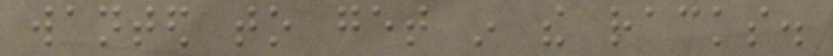wanted to get in the racks.
